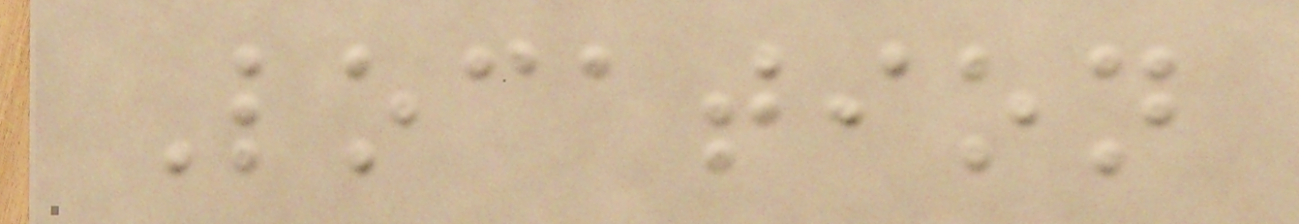Location
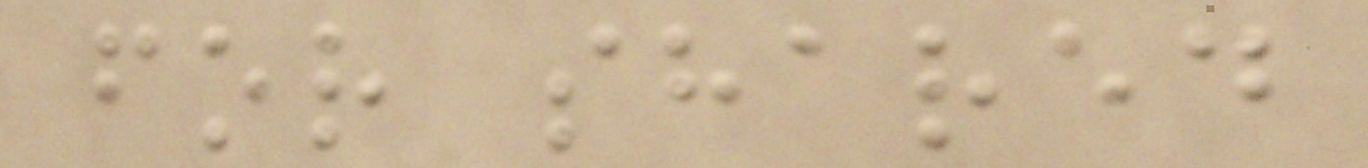for shared
